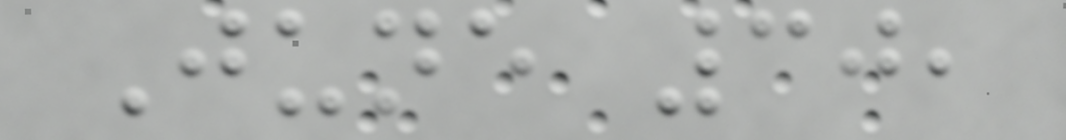June 30,
